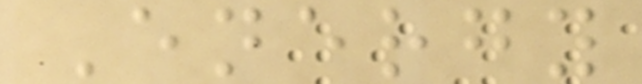Energy
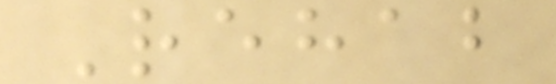Rehab
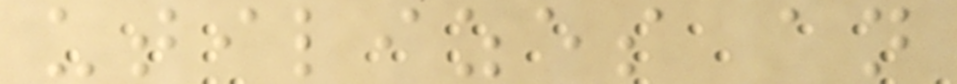utilizes an
